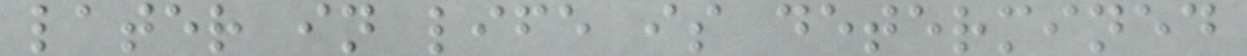later in life is determined
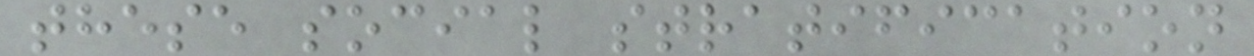these social stratification
